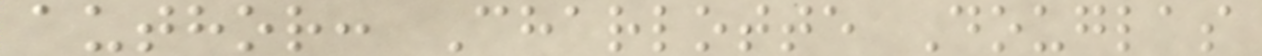author: Charlotte Douglas
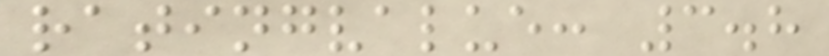ratingvalue: 3.8
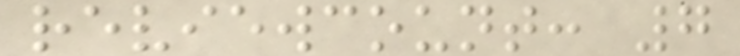reviewcount: 7
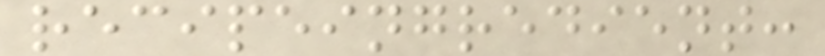recipeingredient:
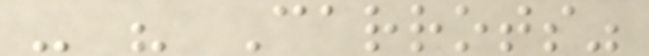- " Carrots"
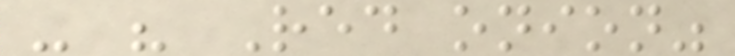- " Red onion"
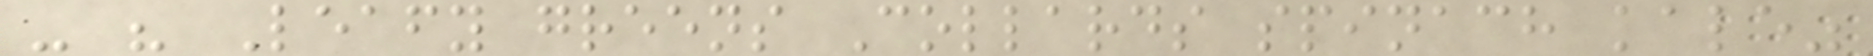- " Leafy greens Collards spinach kale"
